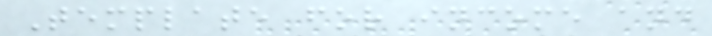Template for income and
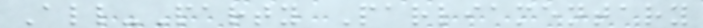All-Party Parliamentary
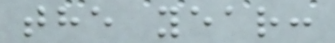the year:
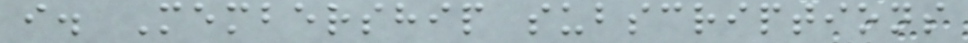i. Membership subscriptions
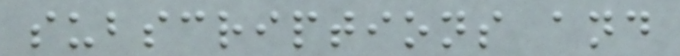subscriptions and
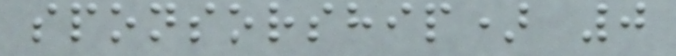sponsorship) 0
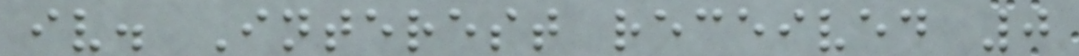iv. Interest received 0
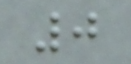0
